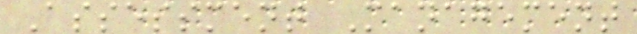Assessment Management
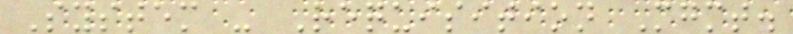System - Requisition Mgmt.
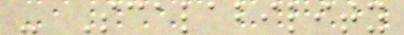- Scalability
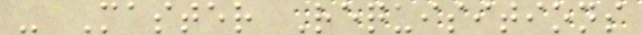- Master Requisitions
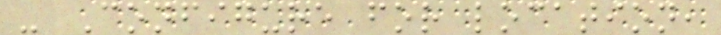- Configure for location,
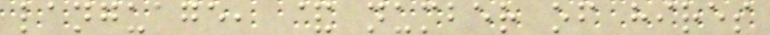language, & number of hires
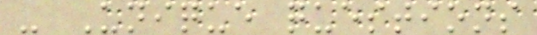- Unique questions
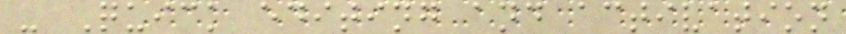- Quick editing and activation
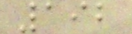192
